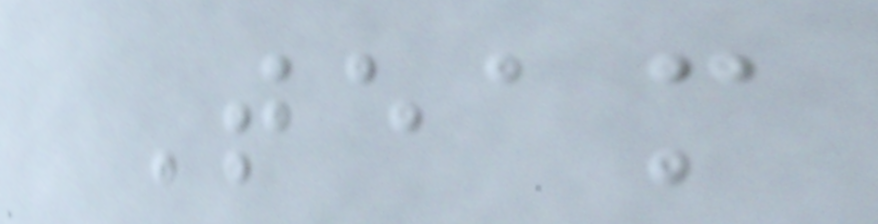Team
